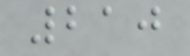210
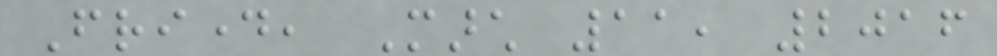Friday, March 11, 2016
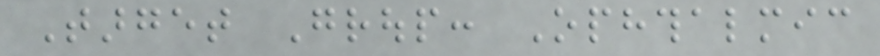Target Group: Ophthalmic
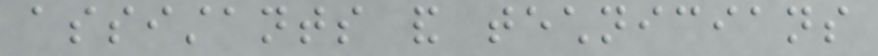assistants and technicians
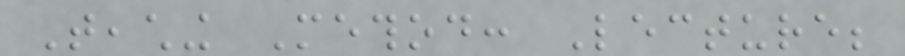Teaching Method: Lecture;
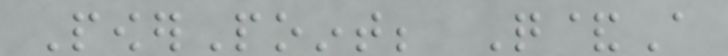PowerPoint; Q&A
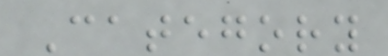Category
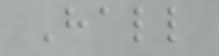Hall
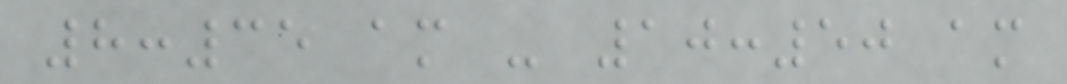8:35 am - 10:50 am
